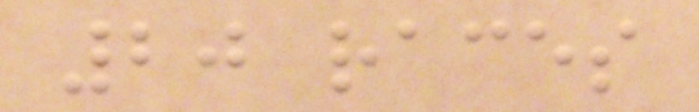20 races
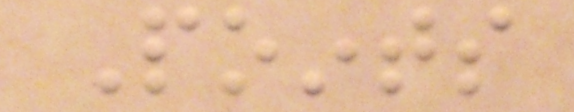Points
